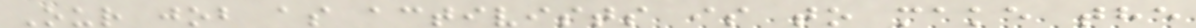Our job as activists is to make the
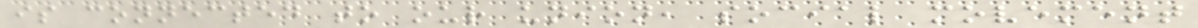is connected to our union, social movement
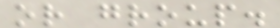or group.
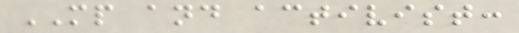MP and activist:
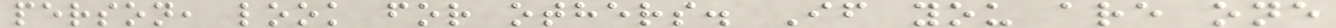person, look for others. If you are one
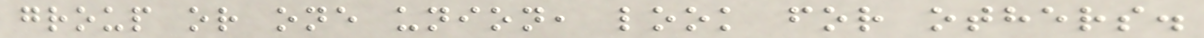group or one union, look for others.
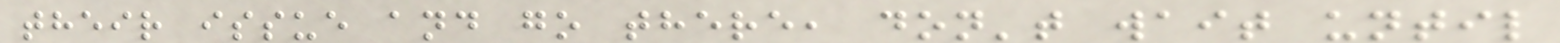their issue and go there, don't wait until
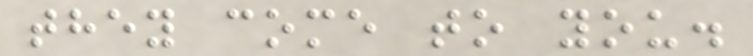they come to you.
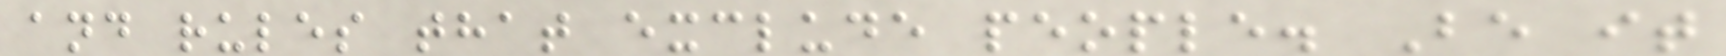and rules that exclude people. Be it
